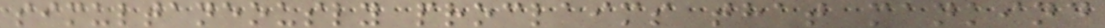simultaneously proclaims that mankind
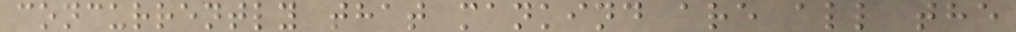concurrently that mankind are all the
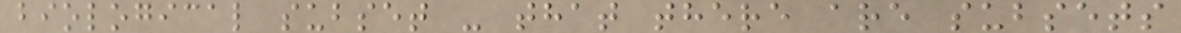biological subset - that there are subsets
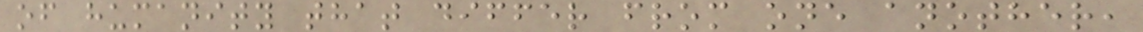of humanity that differ from one another,
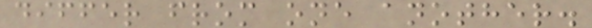differ from one another.
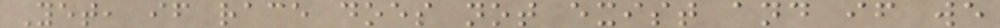Yet, if race does not exist and if we
